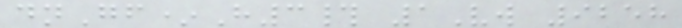dnGf*H3# 1Vw 9258
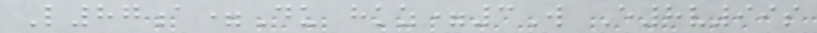L87a=Du hkz=3W E8v99s
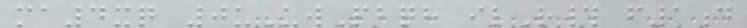ma4xq 0uUwPbqh ilR# f1d
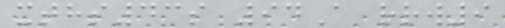xths43s 94A rrw9
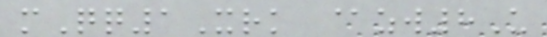mQq1Xrk @zw8U
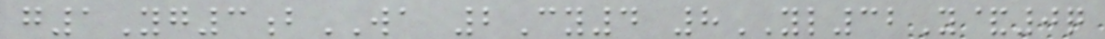g1Yg3bWA 2Cy4 8YL32Y&0q
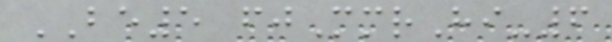BE5 fjMmrHi-6
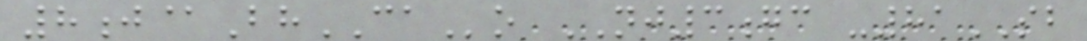8j@BhCAo NJ3gc -81SB
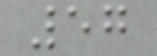57
